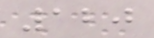120
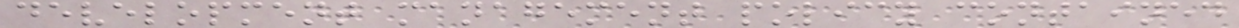development management policy contained
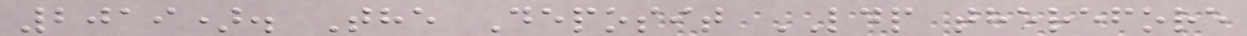2019). The Deposit LDP therefore
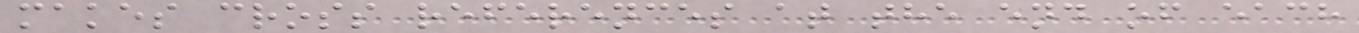makes cross references at the end of each
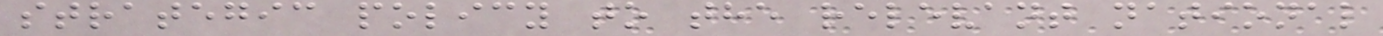strategic policy to the relevant national
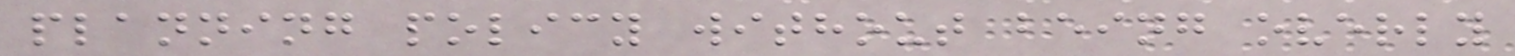planning policy without being overly
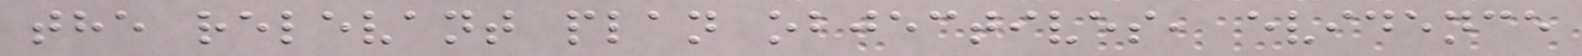the relevant plan objectives, evidence
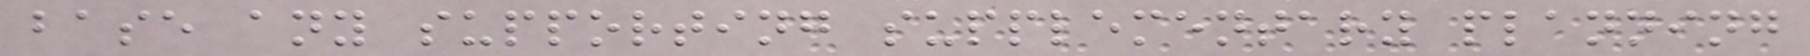base any supporting supplementary planning
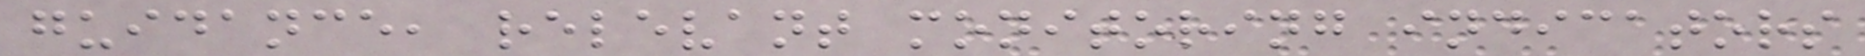guidance, relevant monitoring indicators
